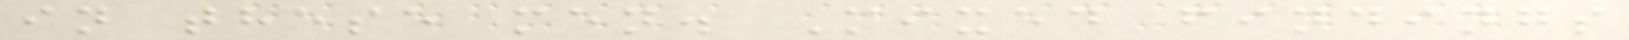in these men. Mixed findings
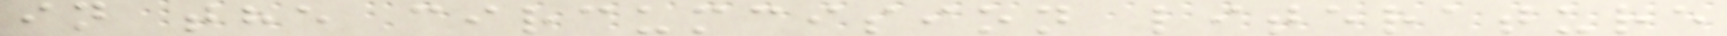in the circumcision literature
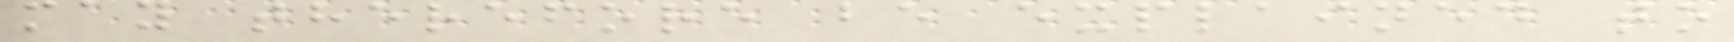may therefore be explained to
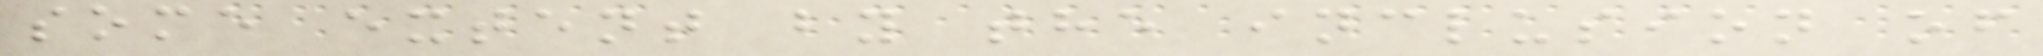some extent by the inclusion of
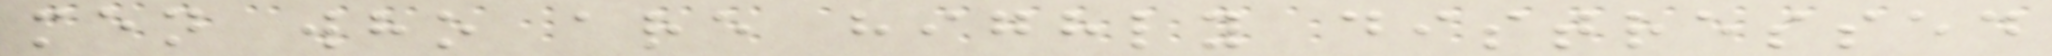men who are highly distressed
